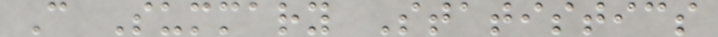C Summary Statistics
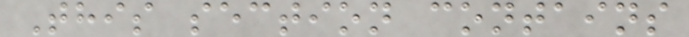This section contains
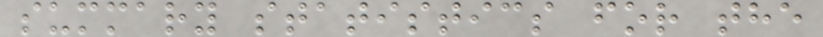summary statistics for the
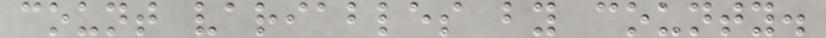count variables by county.
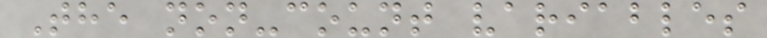The non-count variables
